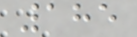185
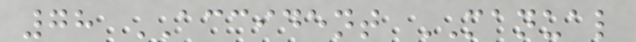78 ACCIDENT MANUAL
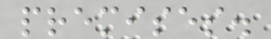premises.
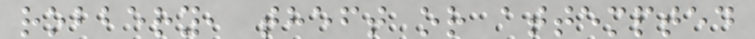robbery, theft or attempted
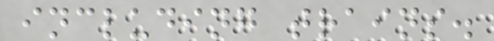including trains.
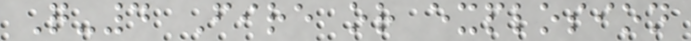Q-4 Fire or explosion
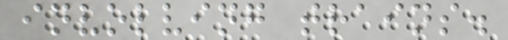involving trains.
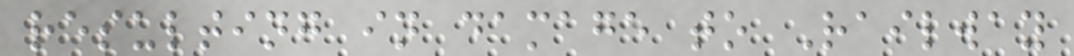resulting in damage to Railway
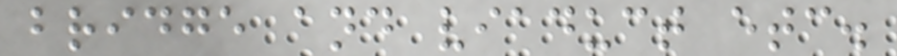bridge and viaduct etc.
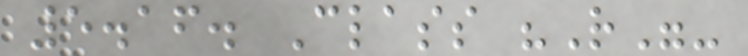5.16. Class "R"-
